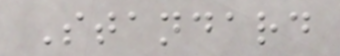Standard
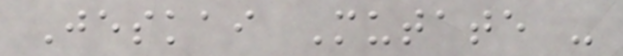Jeskai Mutate -
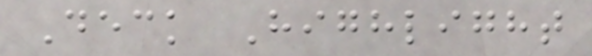Deck Highlight
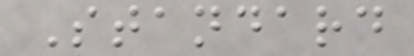Standard
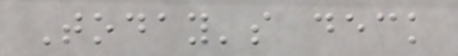Today's deck
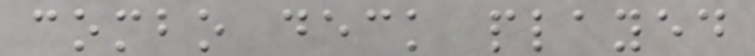combo deck played
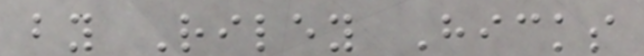by Riley Hicks
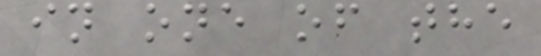in one of the
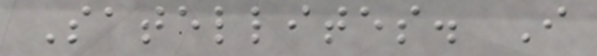Satellites. I
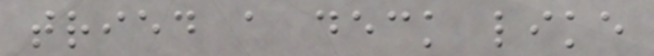tried a deck like
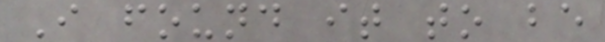I found it to be
